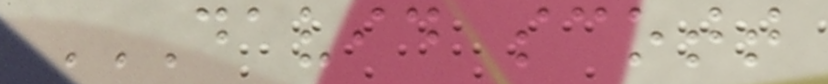DAVID SCOTT
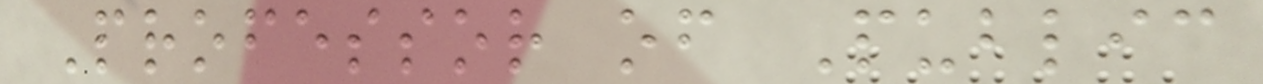Professor of Public
